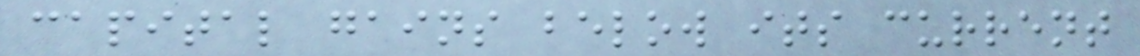capital gains below its current
